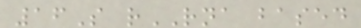16S rRNA based
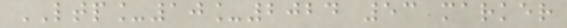LTP_10_2024 53 marker
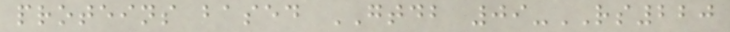proteins based GTDB 09-RS220
